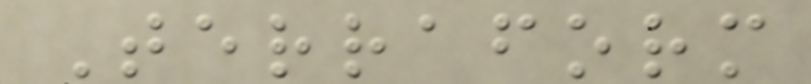Terraform
